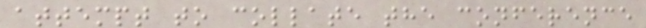attempt to collate the conference
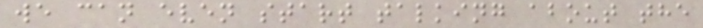we can even start talking about the
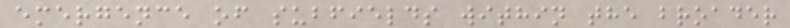emergence of subfields within the broader
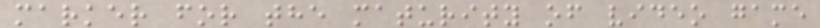marker for the maturity of video game
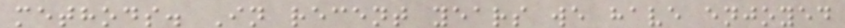methods. In recent years we have enjoyed
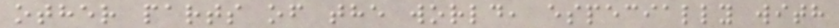other parts of the world, especially with
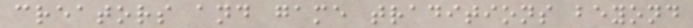creators and game traditions beyond
